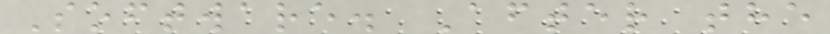Software. After the
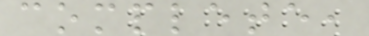complete,
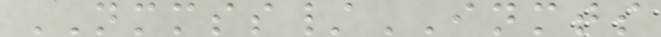NMMSS/INMTS
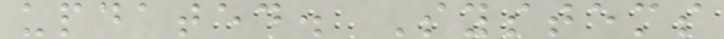updated. Systems
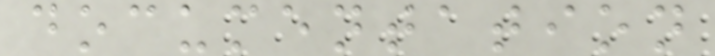documentation
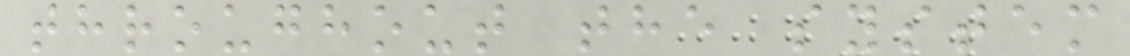throughout the system
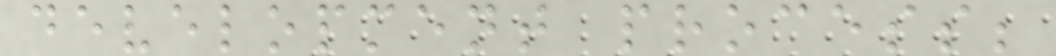development process;
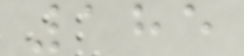185
